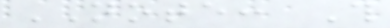NOTE: This
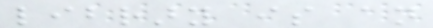library is an
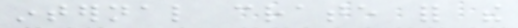internal crate for the
